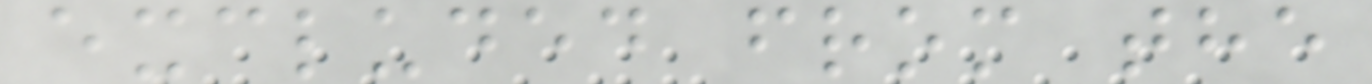excluded from the
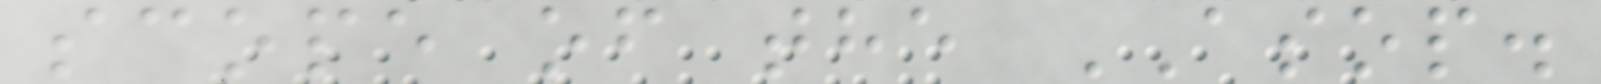scope of the ASOP.
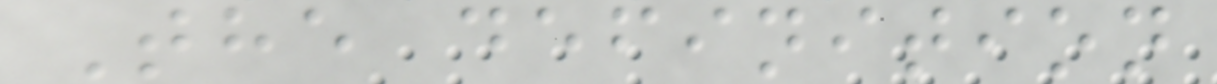The definition
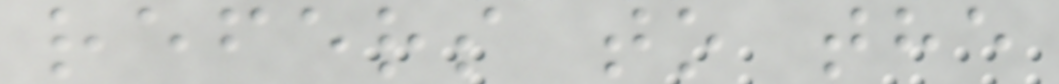refers to the
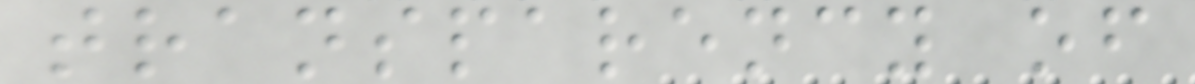transparency of
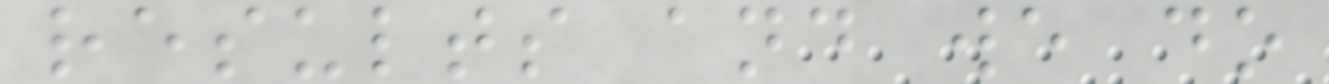results and we do
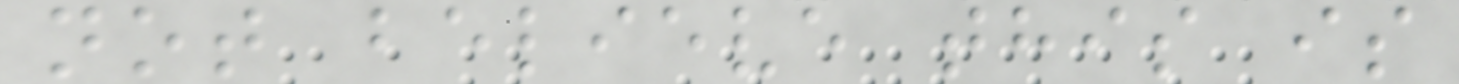not believe this is
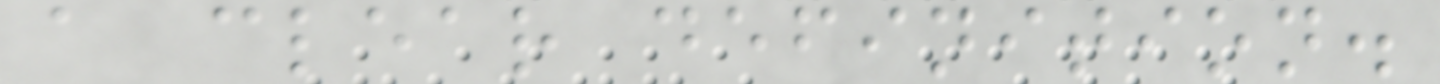a clear definition.
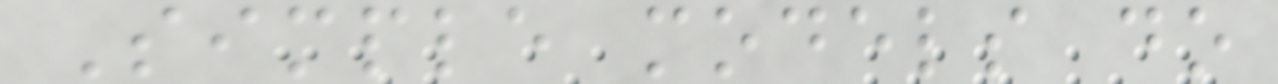Simple models do
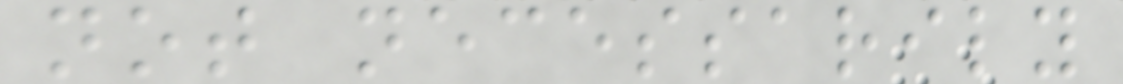not necessarily
